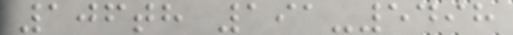106th 191-5498
